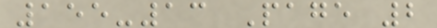155-13 Page 2
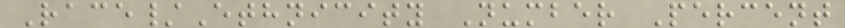Race/Ethnicity Number Percent
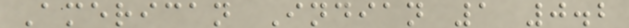American Indian 1 0.2
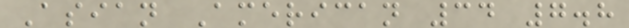Asian American 34 7.8
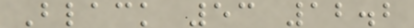Black 53 12.2
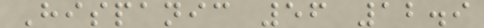Hispanic 56 12.9
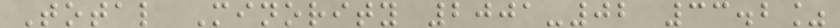Total Minority 2001-02 33.2%
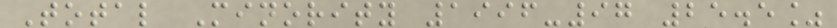Total Minority 1996-97 25.5%
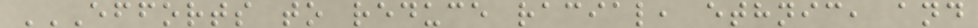EFFORTS TO REDUCE RACIAL, ETHNIC, AND
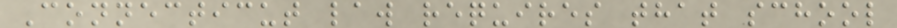Connecticut law requires that school
